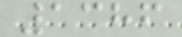1386
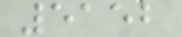5152
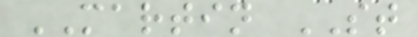MARTIN ST
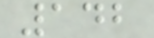142
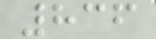836
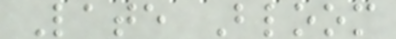Late Bloom
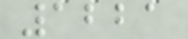1221
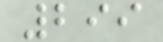299
